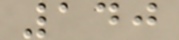140
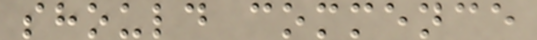should commence
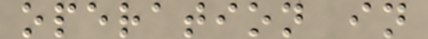operation in
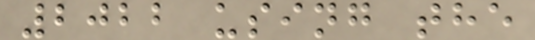2022 using the
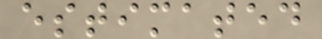estimated
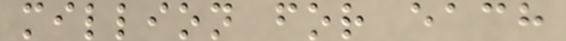million for each
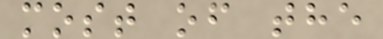most of the
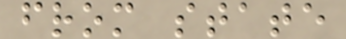from state
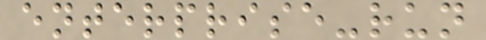enterprise-run
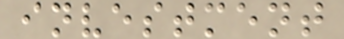investment
